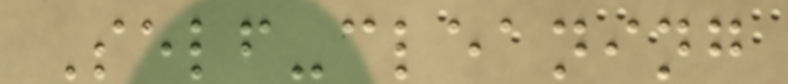Self-cleaning
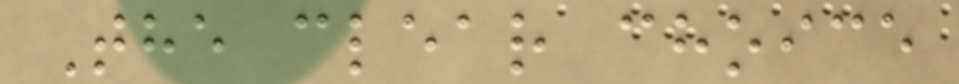The clear choice
